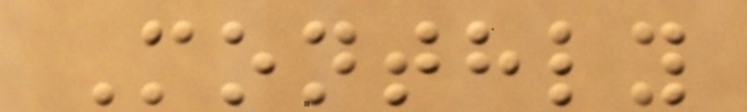Monthly
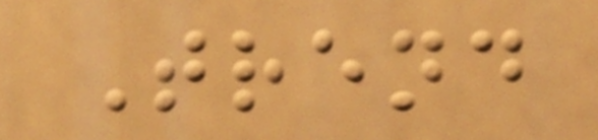Trend
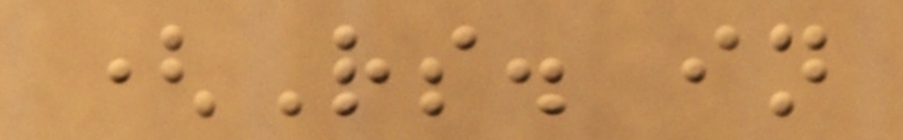(Rs. in
